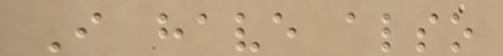I have also
